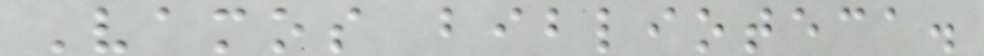Vamos biblioteca.
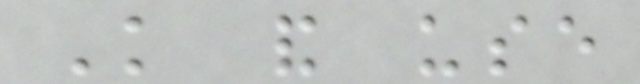Knowledge and use
